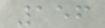156
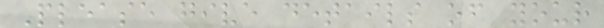Please give details of your
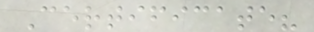Certificate?
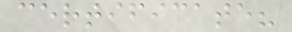certificate?
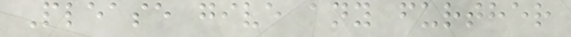Please give any further
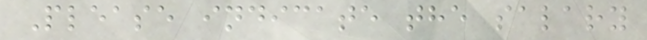Please indicate the salary
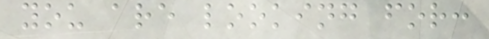you are looking for:
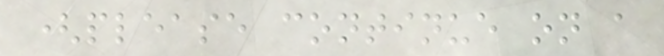(please continue on a
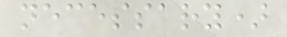necessary)
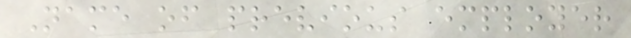Name of previous employer
